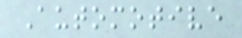Automotive
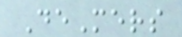DeMers
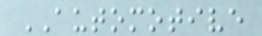AUTOMOTIVE
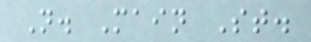N. Main St.
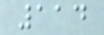114
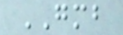GMB
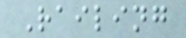Railing
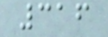316
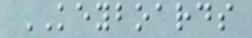KEYBOARDS
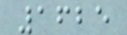1625
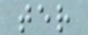ter
